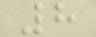8
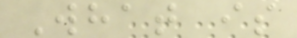What is
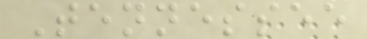Tennessee
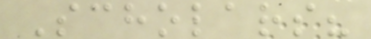Scholars?
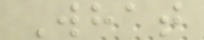What
